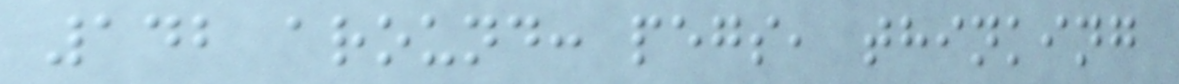142 around: pegs, thinking
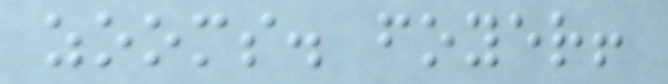zooms. foyer!
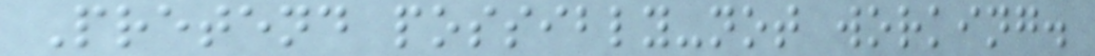Pretend possibly-not working.
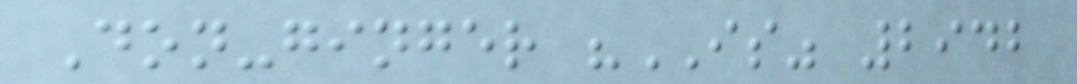Don-ginger "IS" 2942
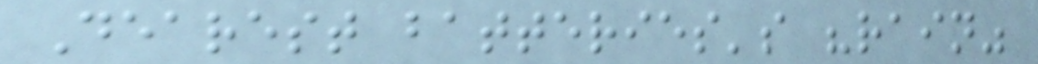Dearest batteries's "rain"
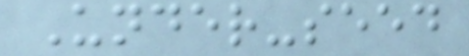Under-seed
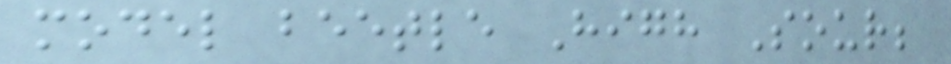model beetle High Sour;
